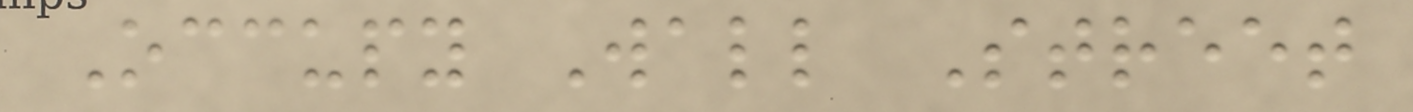Occupy Wall Street
